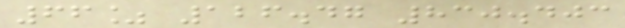66% 126.47 830.403
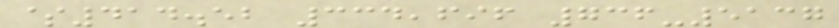$414.52 334,696 736-5137
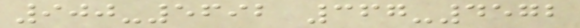900-5692 367-4572
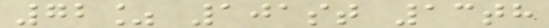72% 101st 13th
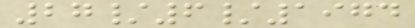27/6/1974
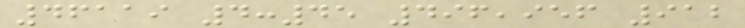46119 4:45 496,956 912
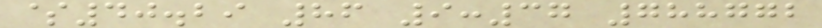$40.29 86 9:37 788772
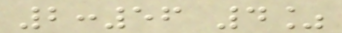2:56 4%
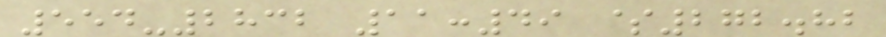554-2832 11:49 $272.82
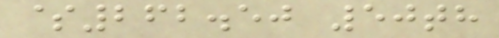$262.50 50th
